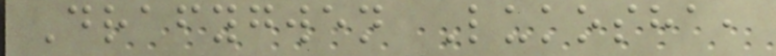Drafygwen Lukosha,
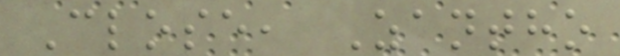Close, Zantho
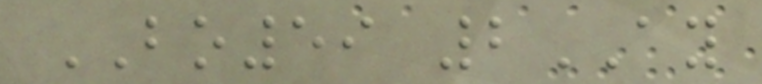BO59 2AY
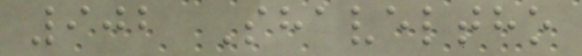902 Shaveltho
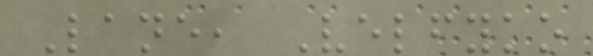Lane, Velfyko
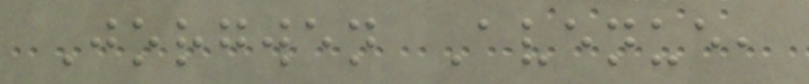Jorgwen Avenue,
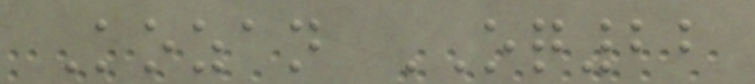Kozan OQ22
